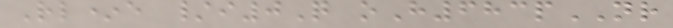Rl*e /i0Q oH683pNR
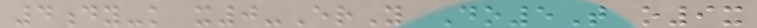4dy-k x0-ErY Do5T o9x
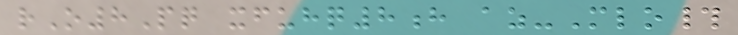rO8Pq xfuhq8h az-Mlo#
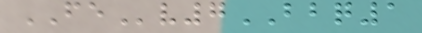FEv7BBQ1
